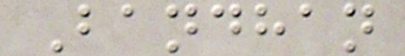Bandhan
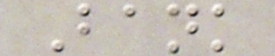Bank
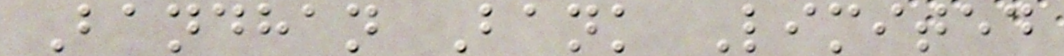Bandhan Bank Limited
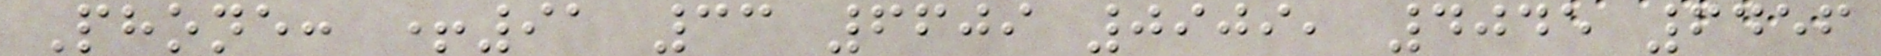Phone: +91 33 6609 0909, 4045 6456
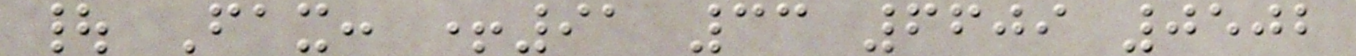| Fax: +91 33 6609 0502
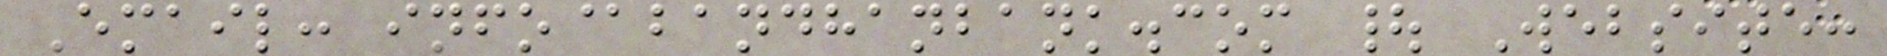Email: info@bandhanbank.com | Website:
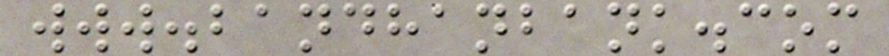www.bandhanbank.com
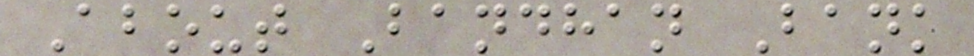About Bandhan Bank
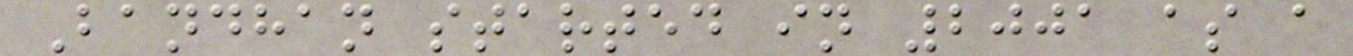Bandhan started in 2001 as a
